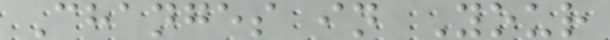Changes in Your
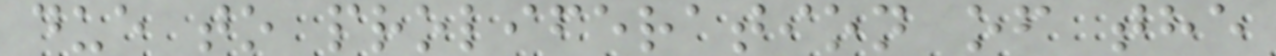due to proliferation of the
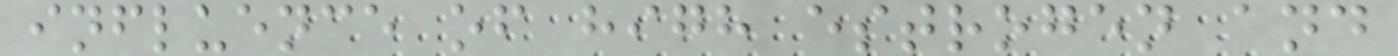influence of high estrogen and
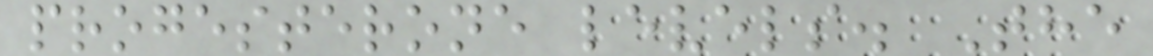progesterone levels. The
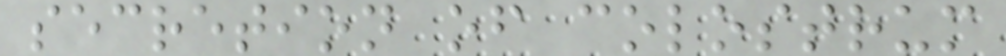secretion of colostrum
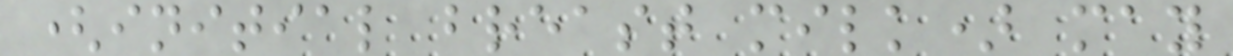(initial breast milk) may
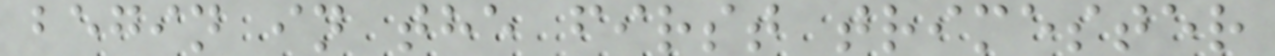begin in the first trimester
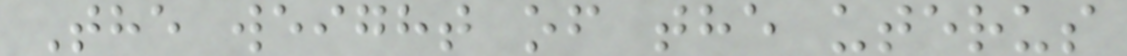The weight of the uterus
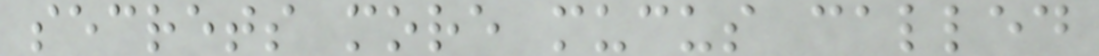secrets more mucus called
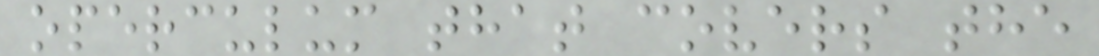operculum that covers the
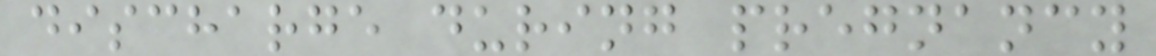discharge during pregnancy
